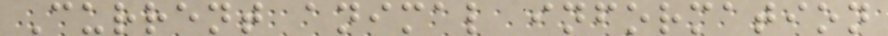Current animal information
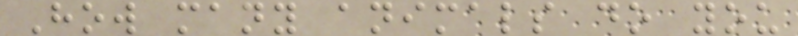How many animals do you
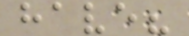have?
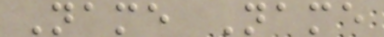Name Name
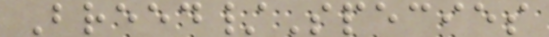Breed/Species
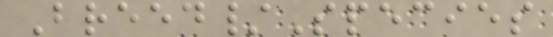Breed/Species
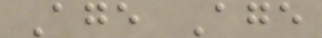Age Age
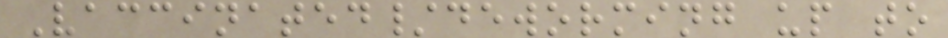Vaccinated/deworming up to
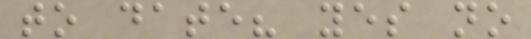to date? yes no
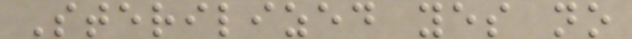Sterilized yes no
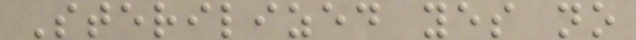Sterilized yes no
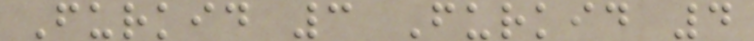Furkid 3 Furkid 4
